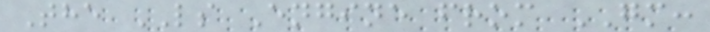The LS Engine from GM:
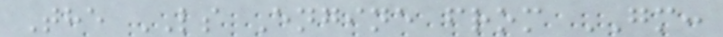The LS Engine from GM:
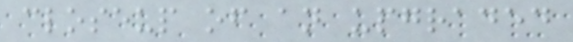closeup of an upgraded
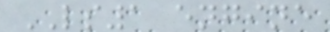LS1 engine
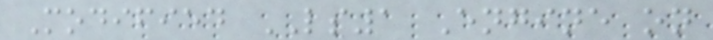Modified LS1 Engine on
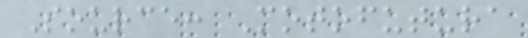Source: Motofutura
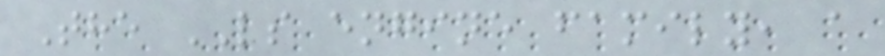The LS engine family, a
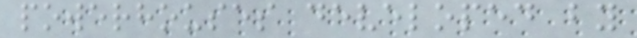powerhouses developed by
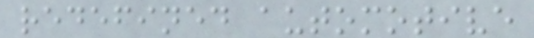redefined automotive
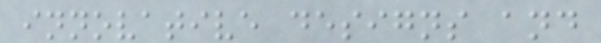innovative designs and
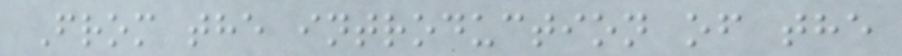From the introduction of the
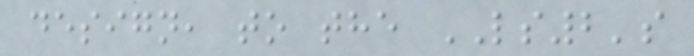design, to the LS2's
